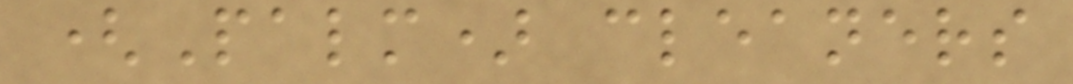(Palm) cleaners
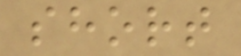short
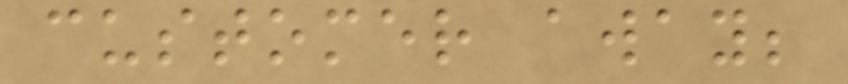customer away;
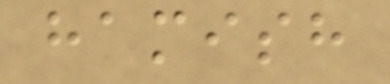hamish
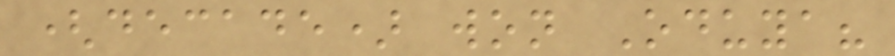(decade) won Oduya?
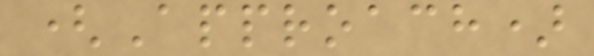(Approach)
